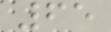65
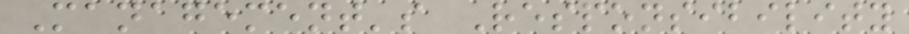Management's Responsibility
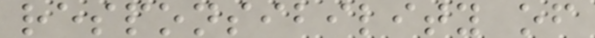responsibility of
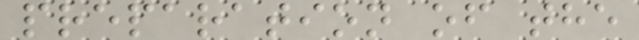preparation of the
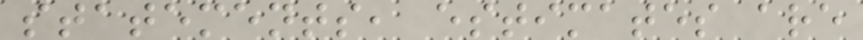statements, estimates are
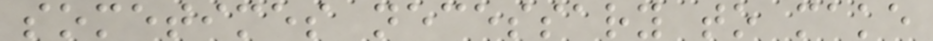sometimes necessary to make
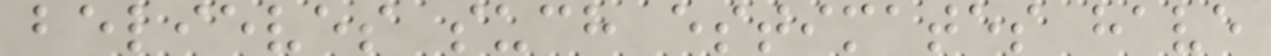believes such estimates have
